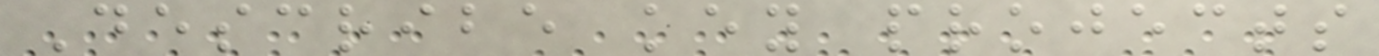Describe key projects
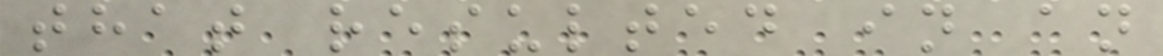that resulted in an
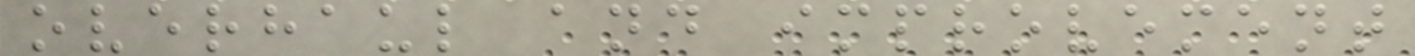overhaul and improvement
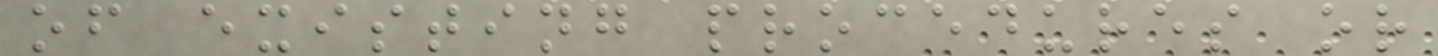of existing procedures or
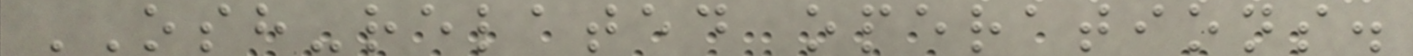OSH-related operations.
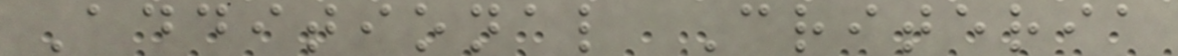Additional Criteria
